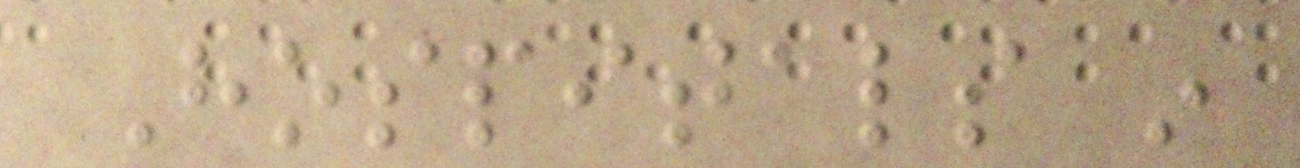Hospitals in
